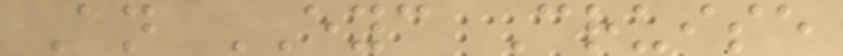An EYC Cruise
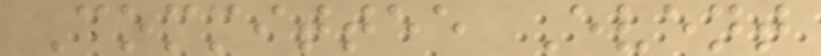Committee Event
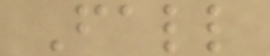Fall
